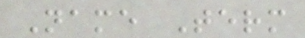Name Term
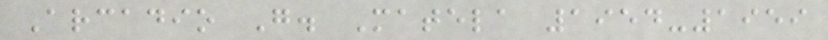Arcadio G. Matela 1954-1959
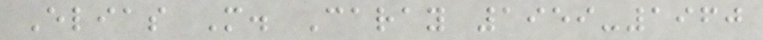Elias M. Caray 1959-1960
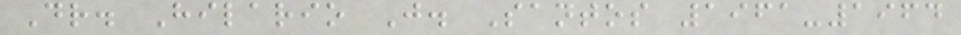Dr. Hilario J. Santos 1961-1964
